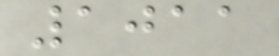1011
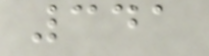341
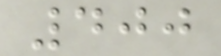400
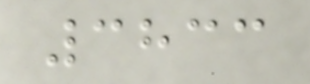3833
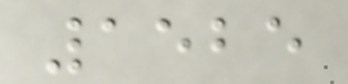1525
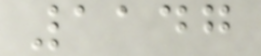1147
